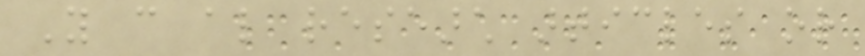You can also research articles or
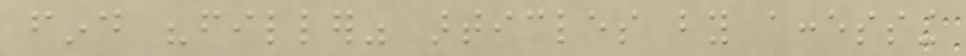find "filler" articles by accessing
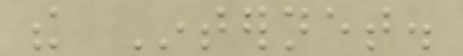the Internet.
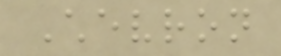Chevron
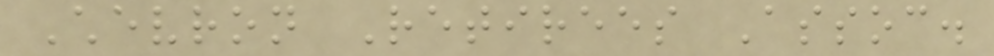Chevron Retirees Assoc.
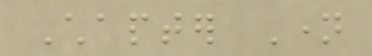Chapter Name
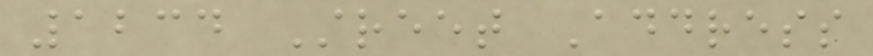1234 Street Address
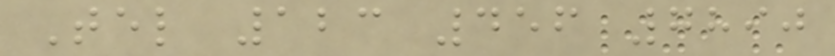Tel 123 456 7890
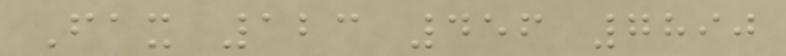Fax 123 456 7890
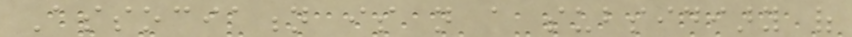Association is not a subsidiary of
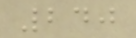240
